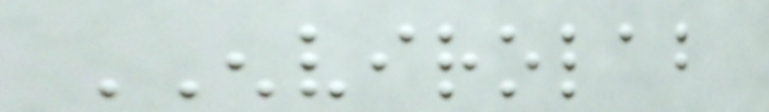ENVIROLAB
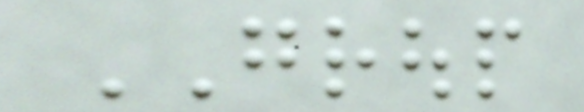GROUP
